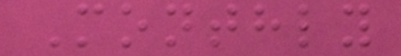Monthly
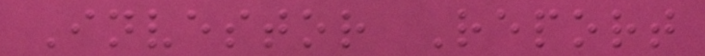Investor Report
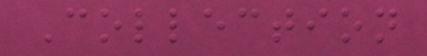Collection
